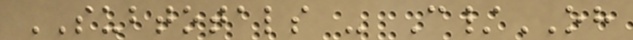SUBTOTALS - C/OH
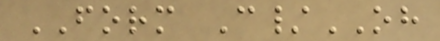FORM C/OH
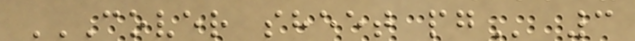COVER SHEET PG 3
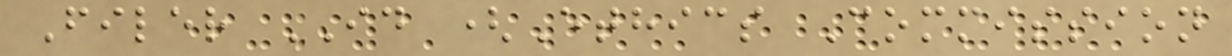Filer ID (Ethics Commission
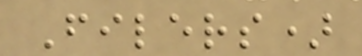Filers)
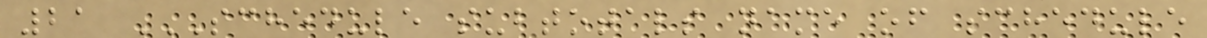21 SCHEDULE SUBTOTALS NAME OF SCHEDULE
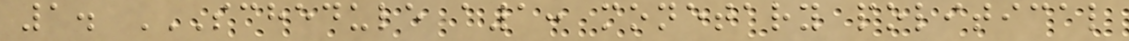1. SCHEDULE A1: MONETARY POLITICAL
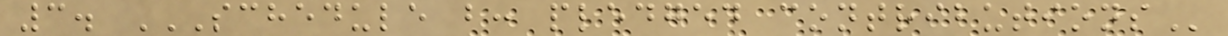3. SCHEDULE B: PLEDGED CONTRIBUTIONS
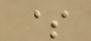$
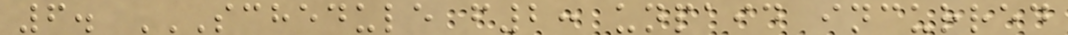6. SCHEDULE F2: UNPAID INCURRED
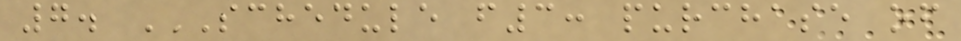7. SCHEDULE F3: PURCHASE OF
